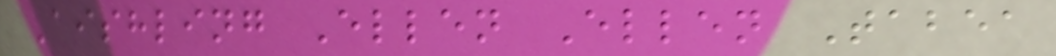Aishling Ellen Ellen Tabea
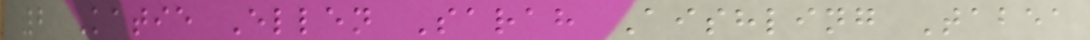2 Katie Ellen Sarah Aishling Tabea
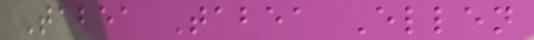Tabea Tabea Ellen
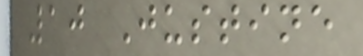10 Justine
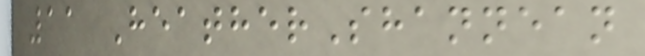11 HeatherShannean
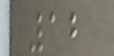12
